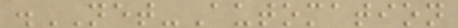.NET-Automation
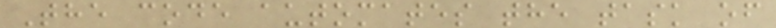The code automates the task of
